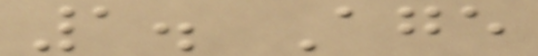1. Age
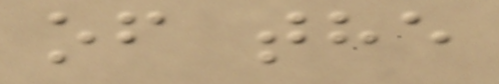of the
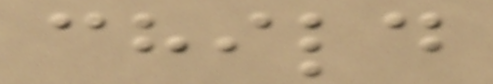child
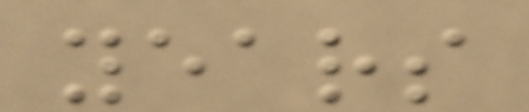years
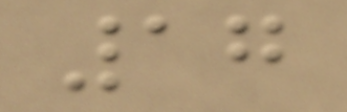17
